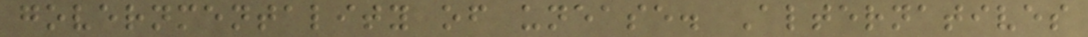governmentality of unease. Alternatives
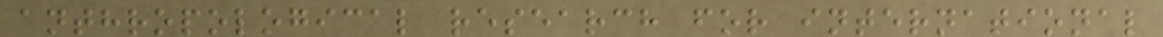anthropological research for international
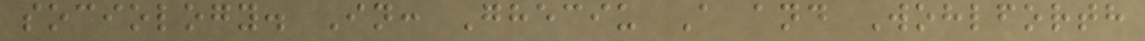sociology. In: Gheciu A and Wohlforth
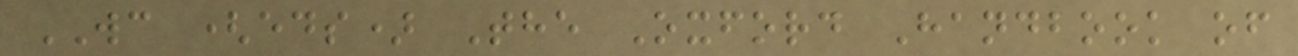WC (eds) The Oxford Handbook of
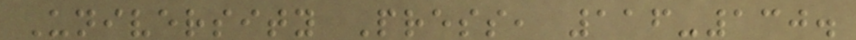University Press, 116-130.
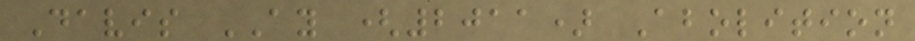Davis AY (2011) Abolition
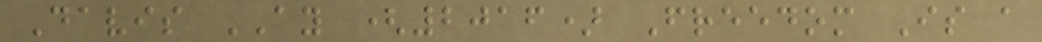Davis AY (2016) Freedom Is a
